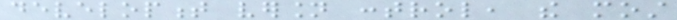development version control, the most
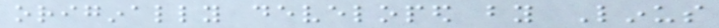originally developed by Linus
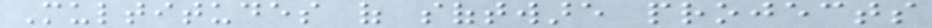Multitudes of software projects
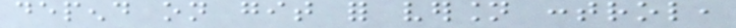depend on git for version control,
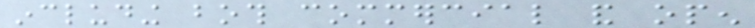including both commercial and open
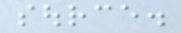source.
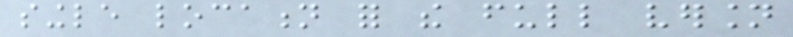single location for the full version
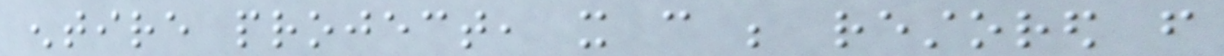entire project, it can be restored from
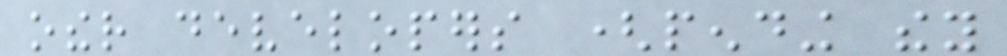other developers (pending they
